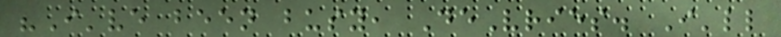"I've been busy, DeVries. I'll
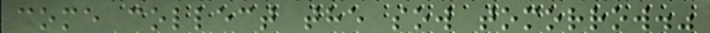come collect the sow tomorrow."
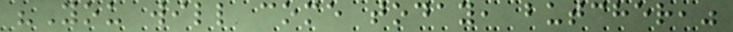"You will come today, butcher,"
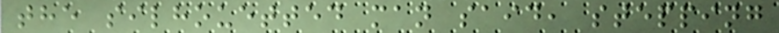the silhouetted man said, stepping
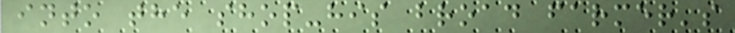into the shop-his broad farmer's
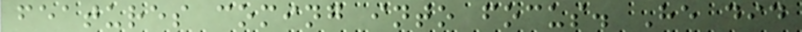features coming into focus. He did
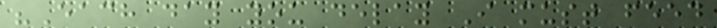"Each day you delay I must feed
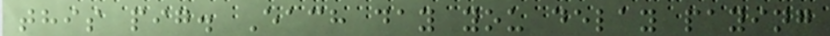this pig. Each day you delay paying
